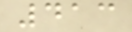413
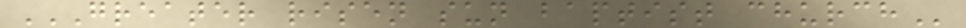GREATER RISEN SUN BAPTIST CHURCH
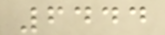6444
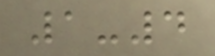1-4
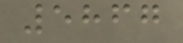5867
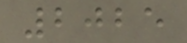2025
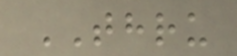THRU
